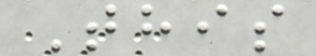This
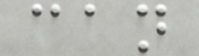can
